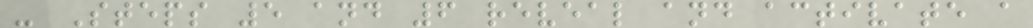- Steps 5 and 6 reveal and activate a
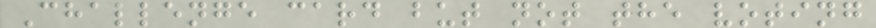Challenge card but not the voting
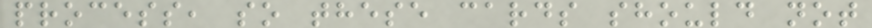process, so these cards should not
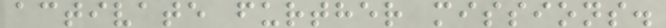activate further missions.
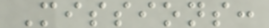Missions:
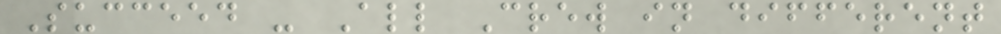Succeed - All Crew in different
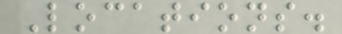Locations.
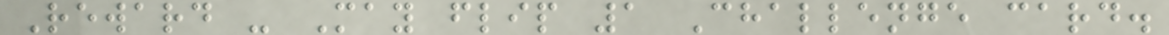Reward - May flip 1 Challenge card.
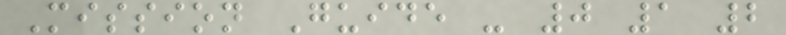Mission Guide - 0 1 2
